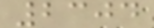2304
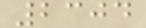2304
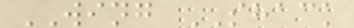WING SHACK
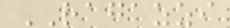RAGAZZI
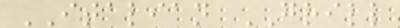ITALIAN GRILL
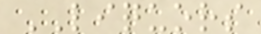LIQUORS
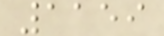1159
